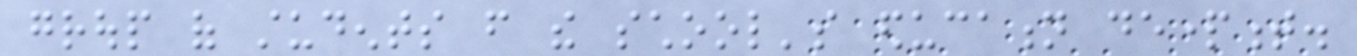group of students from the school's education department.
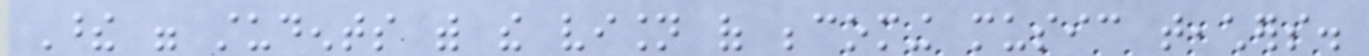These were students with the vision of becoming music teachers.
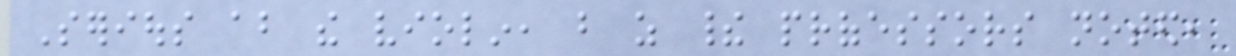Serious about the violin, but as their professors noted,
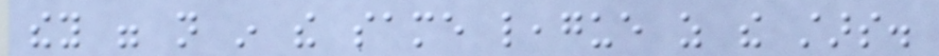they were not in the same league as the stars.
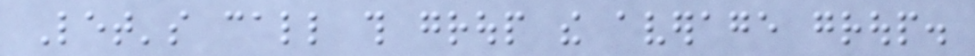Let's call this group the average group.
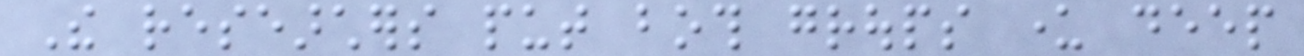The researchers put both groups under deep
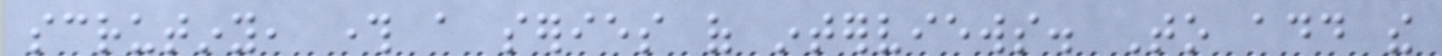scrutiny, through a series of interviews. To add the
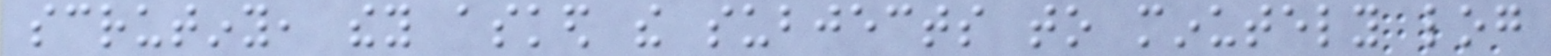scrutiny, they asked the subjects to minutely log
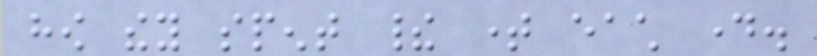how they spent their time each day.
